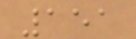151
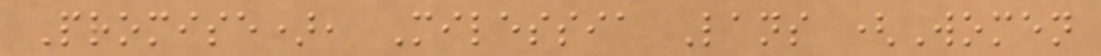Promise), Milessia Lans (Women
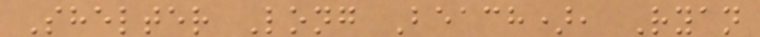Shelter Long Beach), Ryan
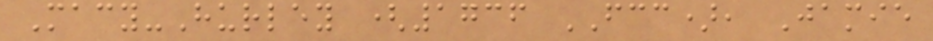Macy-Hurley (1736 FCC), Jamie
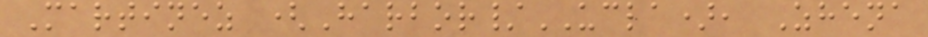Martinez (Harbor/UCLA), Zhena
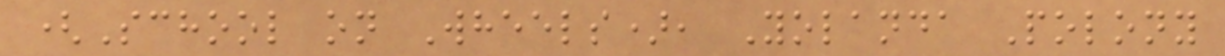(School on Wheels), Yolanda Polony
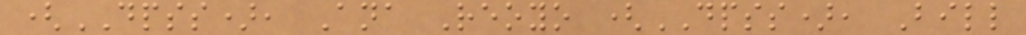(DPSS), Ana Reoyo (DPSS), Bill
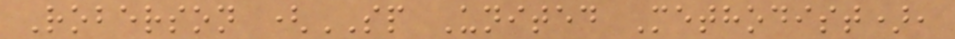Roberson (SP United Methodist),
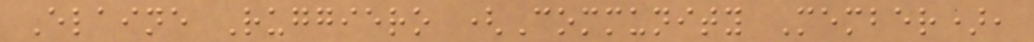Elaine Ruggiero (Community Member),
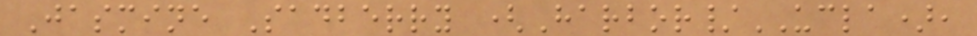Jasmine Sadberry (Harbor/UCLA),
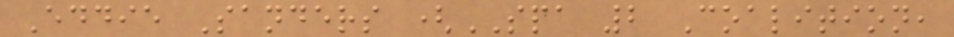Eddie Sanders (SPA 2 Coalition,
